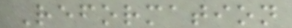Reformation
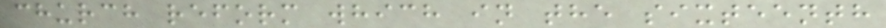church reform which in the sixteenth
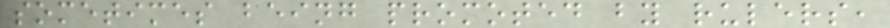sometimes being promoted by rulers,
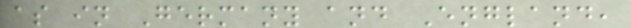as in Germany and England,
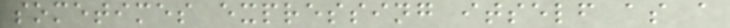sometimes expressing itself as a
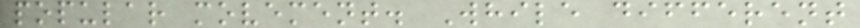popular movement. While different
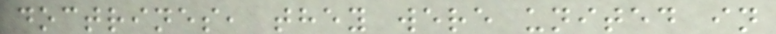doctrines, they were united in
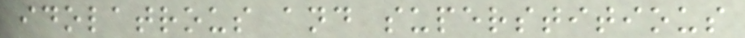idolatrous and superstitious
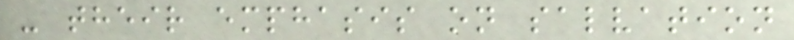- their emphasis on salvation
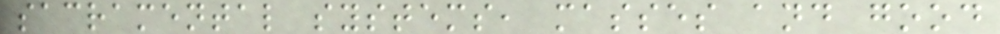sacramental systems, masses and good
